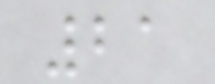21
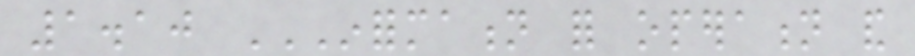1.10 INFORMATION FOR OPERATION AND
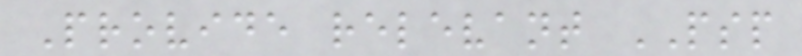Provide relevant PSP
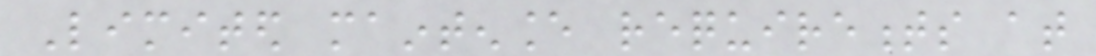Limited maintenance requirements at
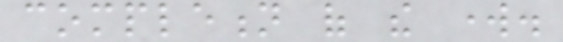completion of the work.
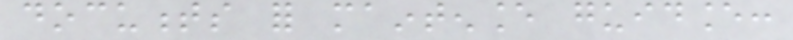documents for maintenance guidance:
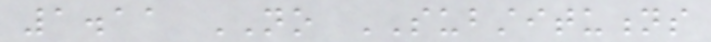1.11 NO SUBSTITUTIONS
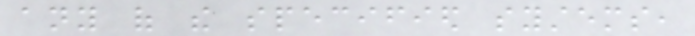any of the specified systems,
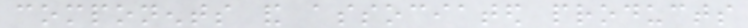components and associated products
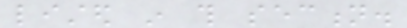listed in this section.
